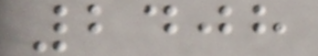2408
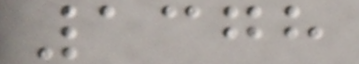1378
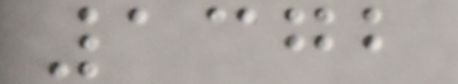1372
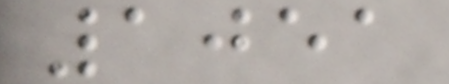1051
